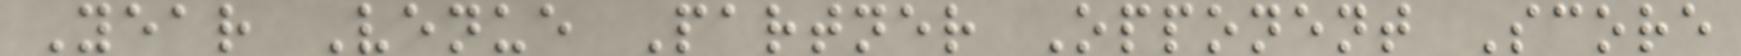Year Venue Partner Opponent Score
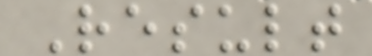Result
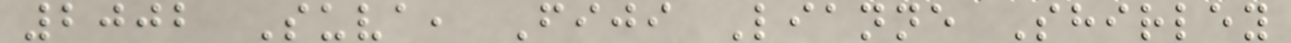2002 Suva, Fiji Lianne Shirley
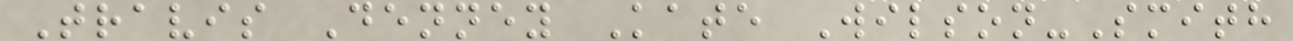Travis Denney Kate Wilson-Smith
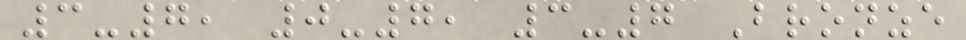3-7, 0-7, 3-7 Bronze
